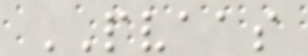PVAAS
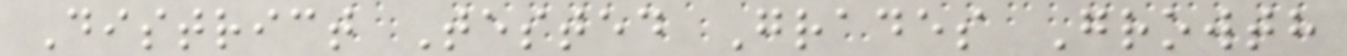District Tested Grades Growth
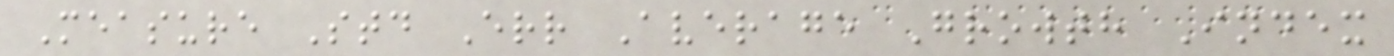Measure Std Err Average Growth Index
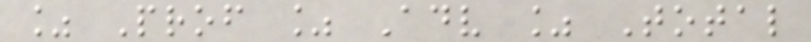% Prof % Adv % Total
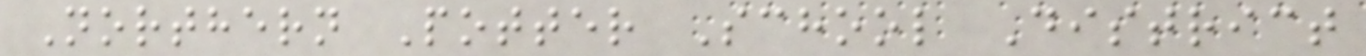Northern Potter School District
